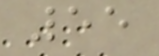55
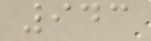943
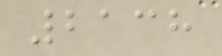2138
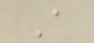A
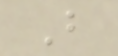B
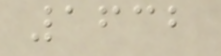1632
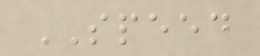SPEED
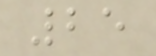25
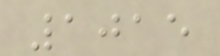1015
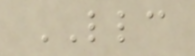LLC
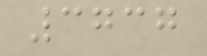3737
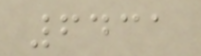6431
